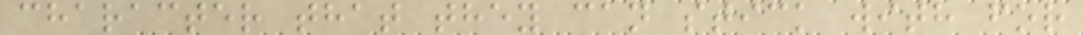character that they can stick with for
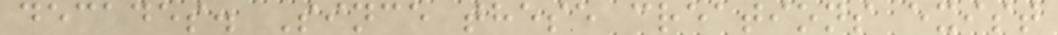decades. Since these creations exist
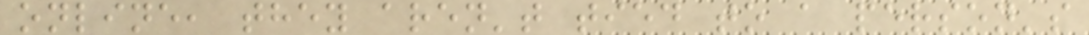online, they aren't tied to a person's
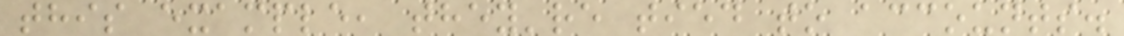this example, they're tied to accounts.
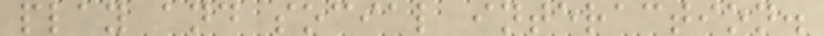play and social interaction.
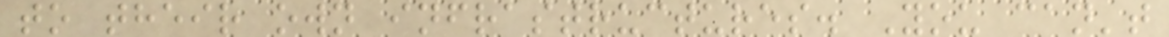to their own infrastructures. You can't
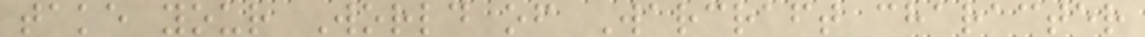take your World of Warcraft character
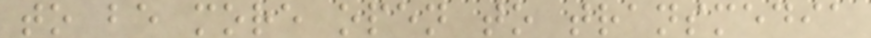to be more open to transmedia
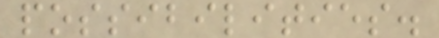possibilities.
